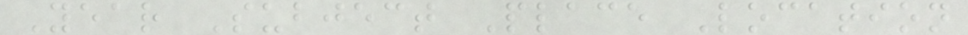Year Subject Place Location
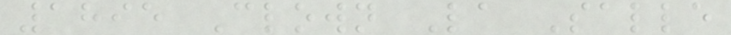1895 Clown La Salle
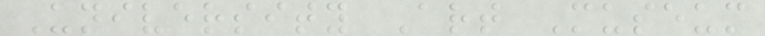University Art Museum
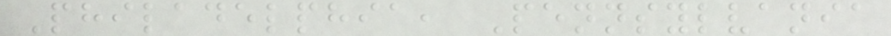Philadelphia, Pennsylvania
